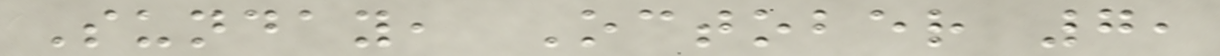Sunday, October 7,
